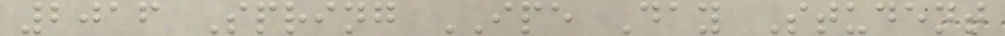2016 Spring IPE Day Student
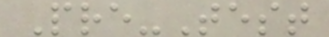Pre-Test
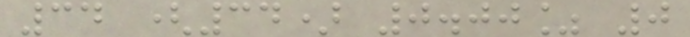34 (34) 0.00% 0
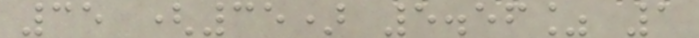35 (35) 5.56% 1
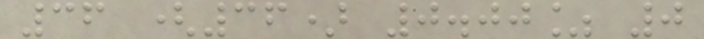36 (36) 0.00% 0
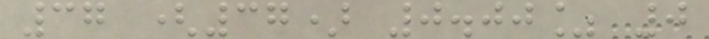37 (37) 0.00% 0
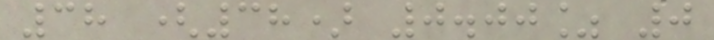38 (38) 0.00% 0
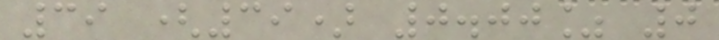39 (39) 0.00% 0
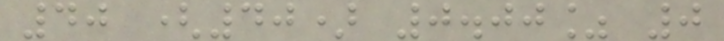40 (40) 0.00% 0
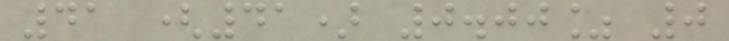41 (41) 0.00% 0
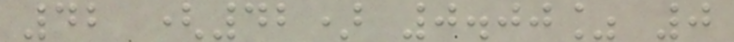42 (42) 0.00% 0
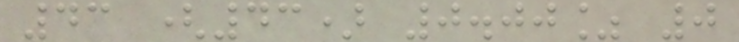43 (43) 0.00% 0
